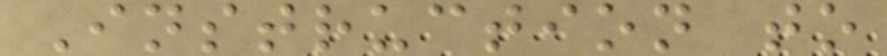Instruction to
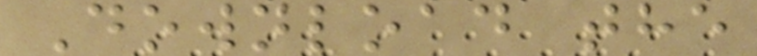Download the
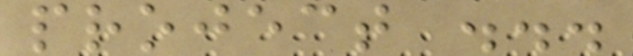project ...
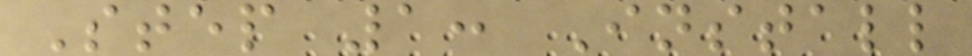Step 1: Install
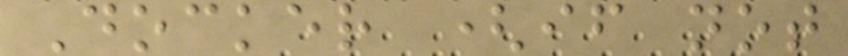Docker (if not
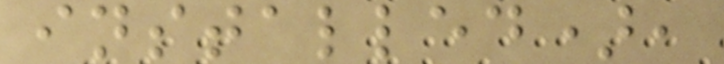installed),
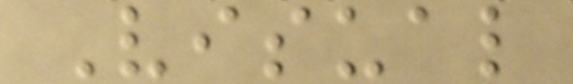Visual
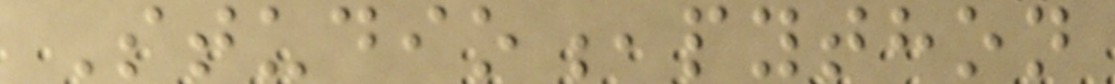Studio,python
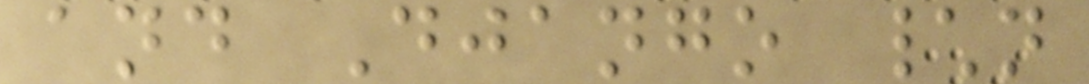and Django \n
